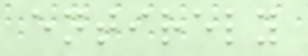entirely
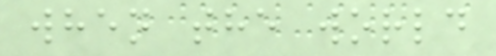when the world
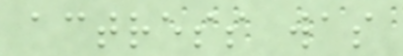actress was
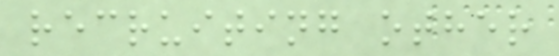recruiting other
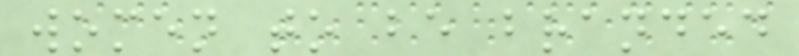women to be branded
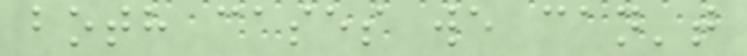both cases we can't
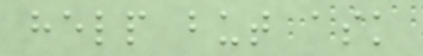help but ask
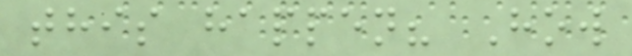this happen? How
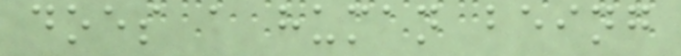does a human being
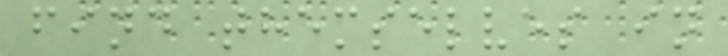find themselves in
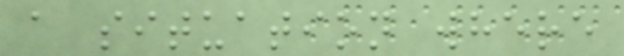a situation where
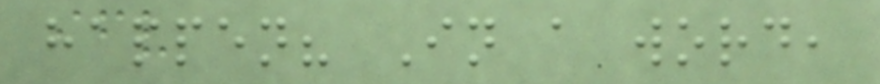happen? In a word,
